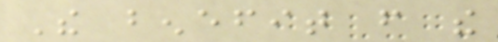The benefit from the
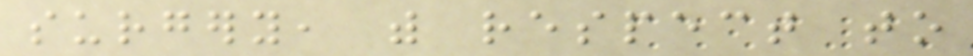surgery, with respect to
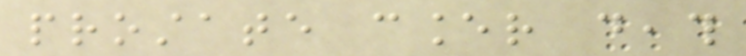prostate cancer death
